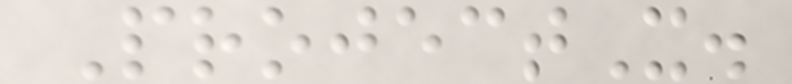ProjectX.
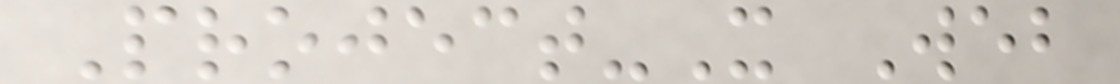Project-X Web
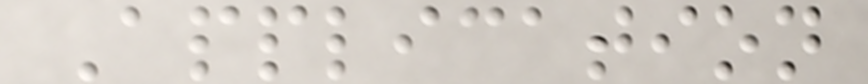Application
